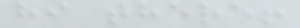hi there!
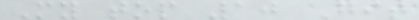My top 10 Git
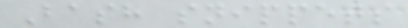Bash snippets
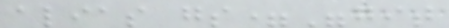alias gs="git
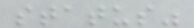status"
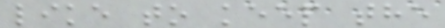like to keep the
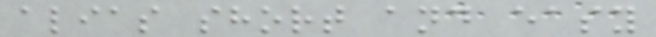alias short and easy
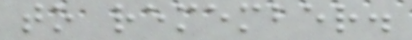to remember.
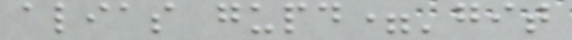alias gupd='git
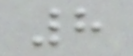8
